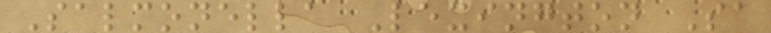Salmonella Lexington Sa
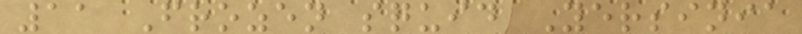11 Frozen squid Yersinia
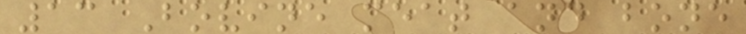13 Bovine meat and bone
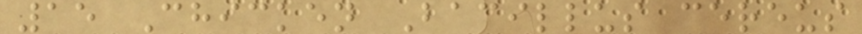15 Chicken Bacillus cereus
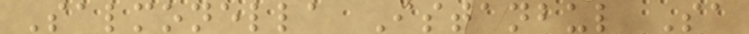Salmonella Istanbul Sa
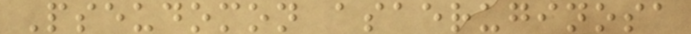Pseudomon asaeruginosa
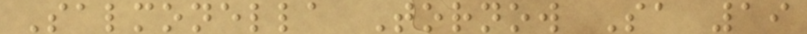Salmonella Tornow Sa 19
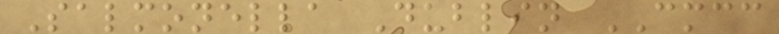Salmonella Dublin CMCC
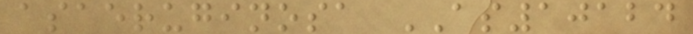asaeruginosa AS10124
